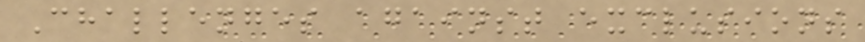Challenges against exclusions
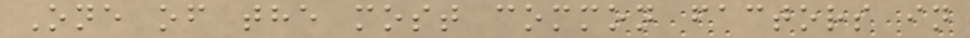One of the most common factors in
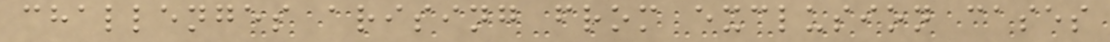challenges arising from exclusion cases
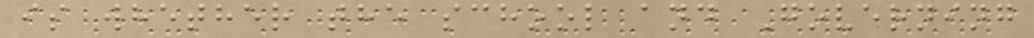is whether the school and Governing
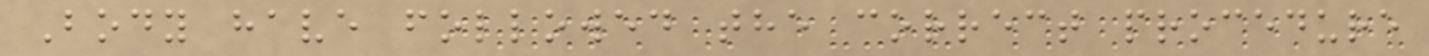Body have followed the correct procedure
